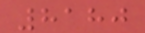8180
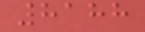8188
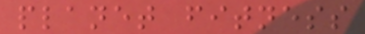planet fitness
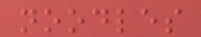noodles
